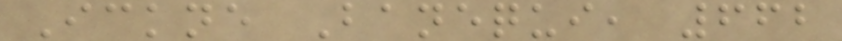Ickne Banequi, 662
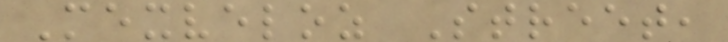Mexveloz Street,
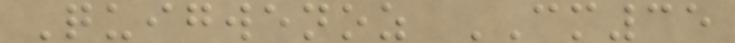Quigwenoz CM35
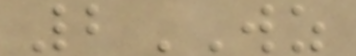2WZ
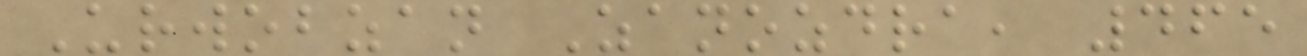Urwobzan Zanozdra, 465
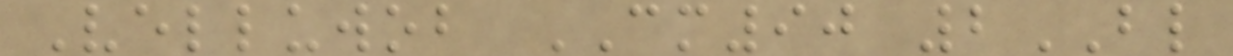Velluwob CM90 2BL
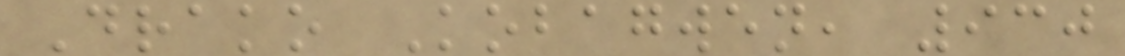Drako Kobagwen, 930
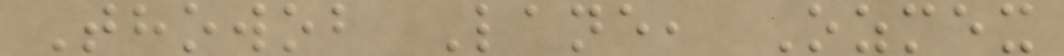Thowob Lane, Ozmex
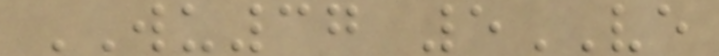WU37 5VE
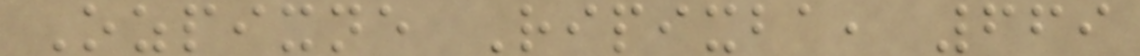Ozpixne Ripixba, 669
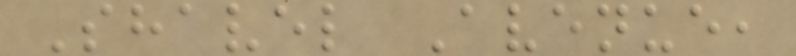Shavel Avenue,
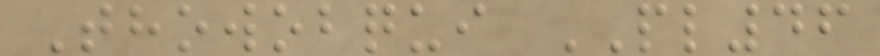Thowobqui PL46
